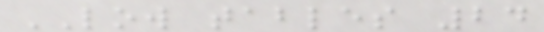LOW tables 24
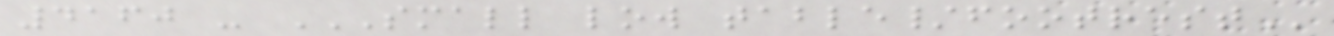4160 - SMALL LOW TABLE/FOOTREST
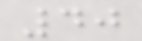40
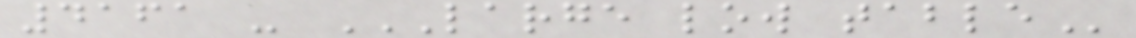4161 - LARGE LOW TABLE
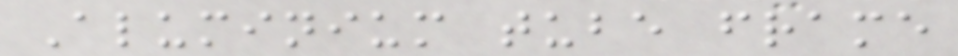Aluminium tube frame
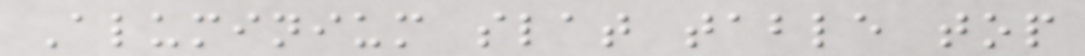Aluminium slat table top
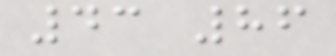43 86
